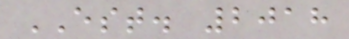EST. 2018
